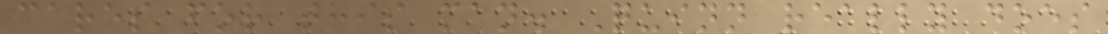cares for this man. Quinn really does
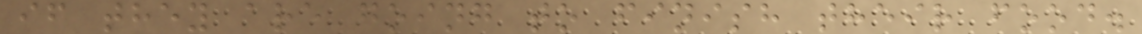if they are going to finish their food.
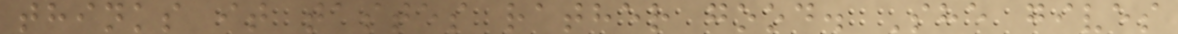thinks it tastes rather good. She gives
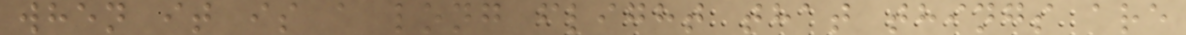when it is a long flight that things are
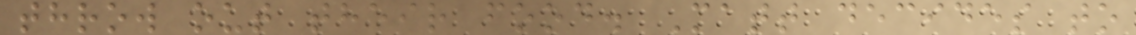throw out their food. Matt decides to
